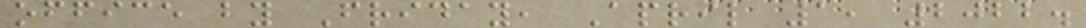office by Friday, April 1, 2022.
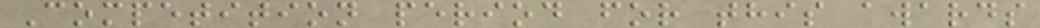Competition period for this awards
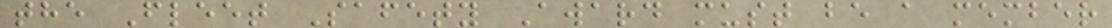the Fleet Safety Award must be a member
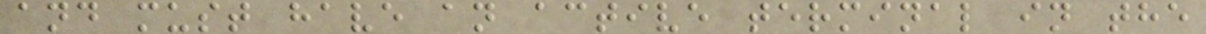and must have an active terminal in the
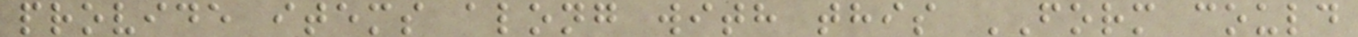provide items along with this FORM could
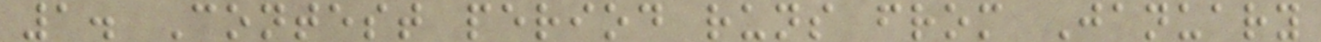1. Contest period runs from January
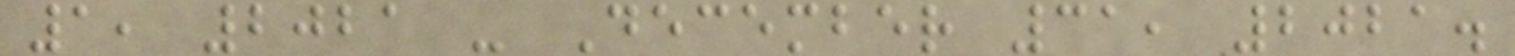1, 2021 - December 31, 2021.
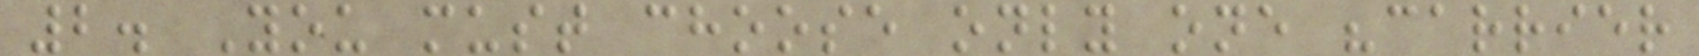2. You must choose only one "carrier
